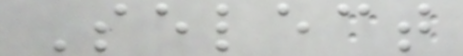Select
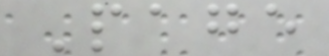Page
